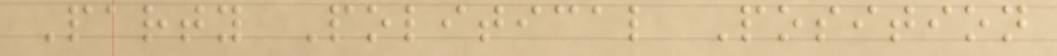Party Political Position
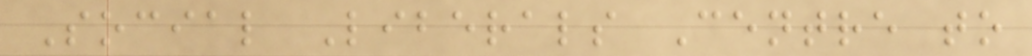Social Liberals Centre to
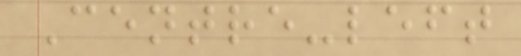Centre-left
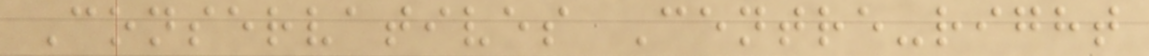Conservatives Centre-right
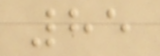85
